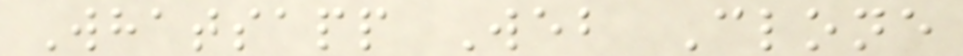Whatsapp Web Clone
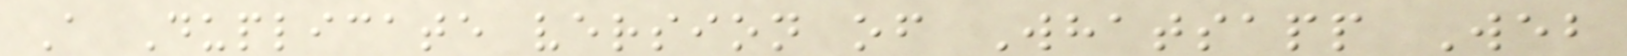A Duplicate version of Whatsapp Web
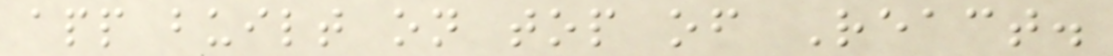app built on top of React.
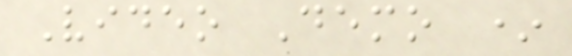Video Demo *
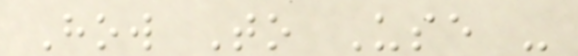How To Use -
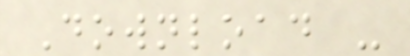Download -
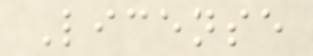License
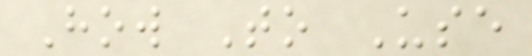How To Use
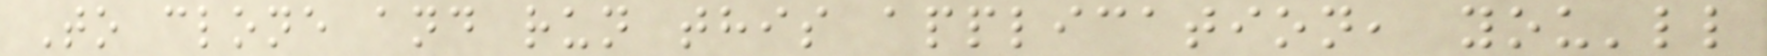To clone and run this application, you'll
